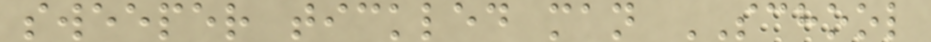sweeper tickled man SCHOOL
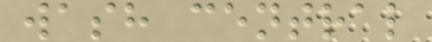wash central
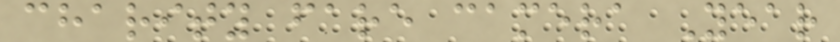charity fare camera Year
